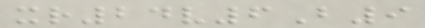xr24v6B9
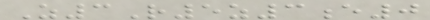Z3R5z3e0
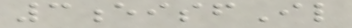3eisfIl
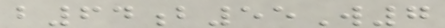b64b55W7
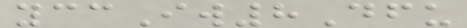yccIw8Dfu
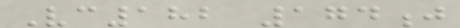Vc182 174j
